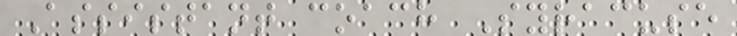Assistant coach Syracuse
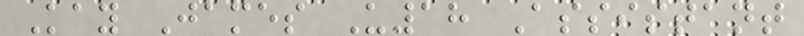Kay James U18 Assistant
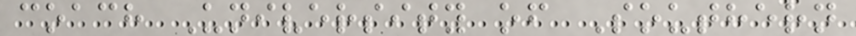coach University of Southern
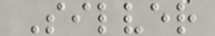Silver
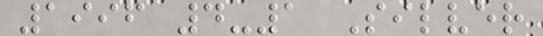1996 4-1 Silver
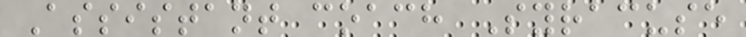Assistant coach Syracuse
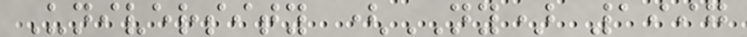University (NY) 1997
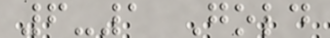6-1 Gold
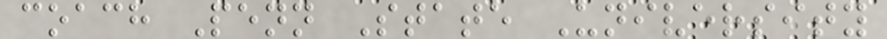coach Penn State University
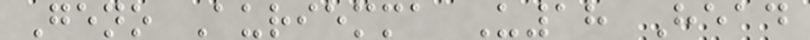Geno Auriemma U18 Head
